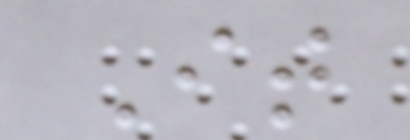It
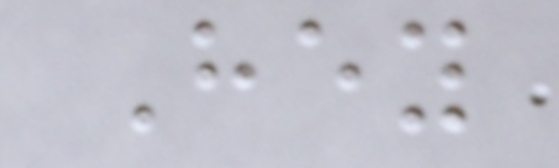Hey
